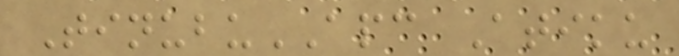TinubuAPC Atiku
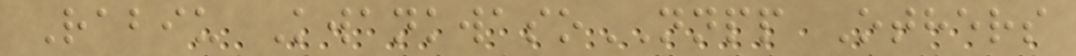Rabiu KwankwasoNNPP Others
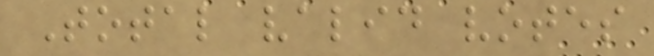Total valid votes
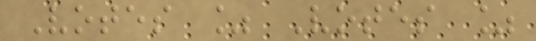Votes % Votes %
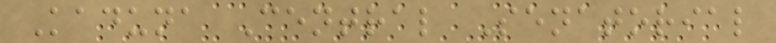Kaduna Central Senatorial
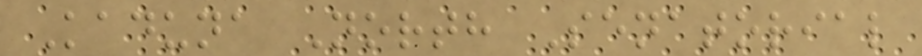Kaduna North Senatorial
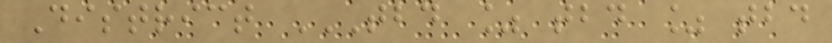District TBD % TBD % TBD
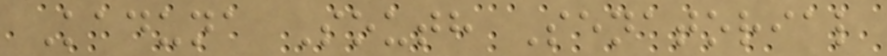Kaduna South Senatorial
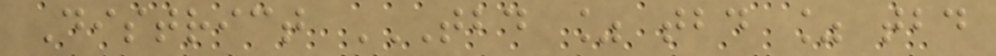District TBD % TBD % TBD
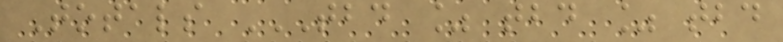Totals TBD % TBD % TBD
